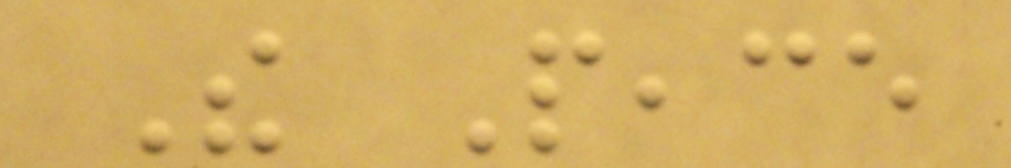The Peace
